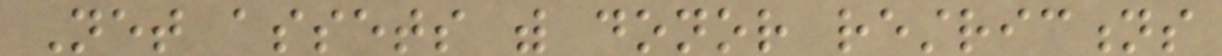Net assets with donor restrictions
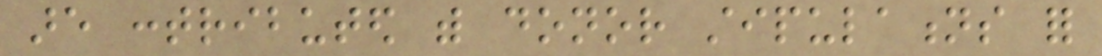are contributed with donor stipulations for
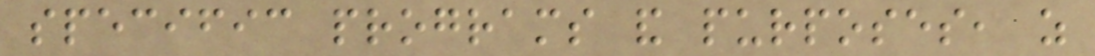specific programs and purposes, as
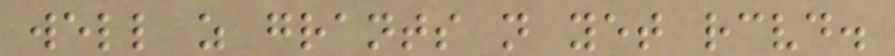well as grants not yet received.
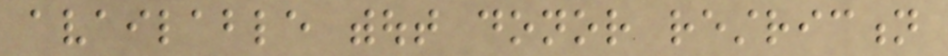available without donor restriction
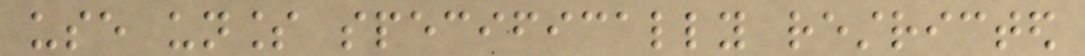use unless specifically restricted
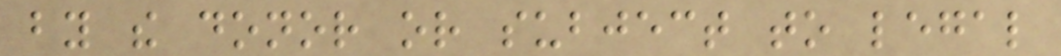by the donor or subject to legal
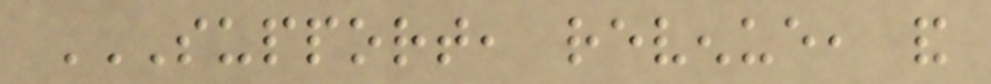SUPPORT, REVENUE, AND
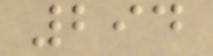294
